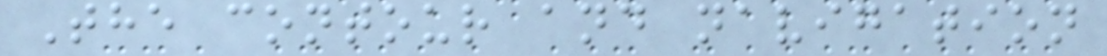The contour and navigation
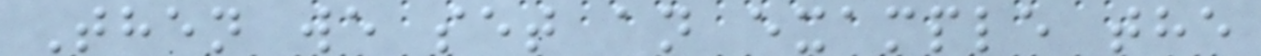Then we set an example the
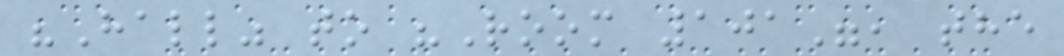"Hall" to "Room 101", the
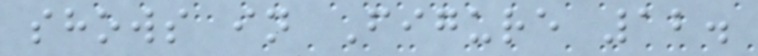shows in Figure 12.
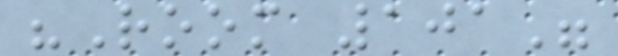"Room 101"
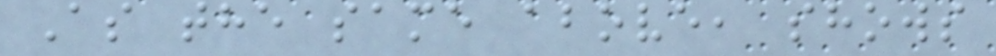As the same above, shows
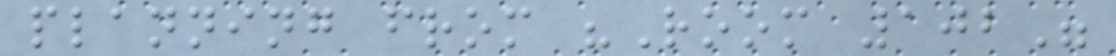planning from "Room 102"
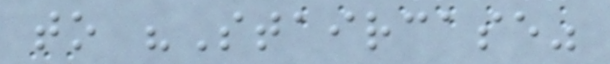to "Staircase"
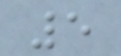5
